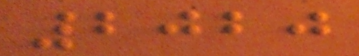2020
